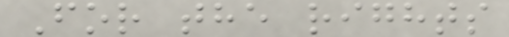For the rights
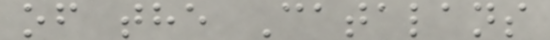of the Catalans
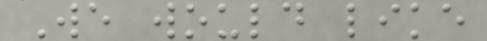We would like
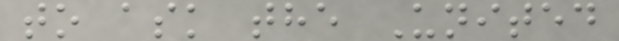to ask the United
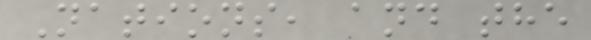Nations, and the
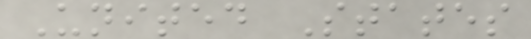United States
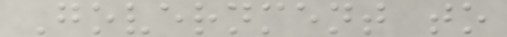Government to
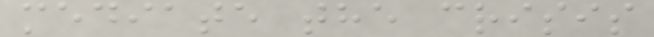mediate the crisis
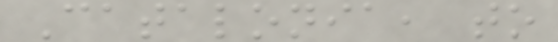Catalonia, to
